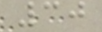30
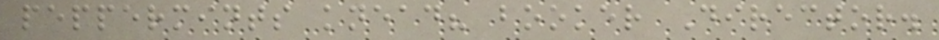peppermints knead? booker Director.
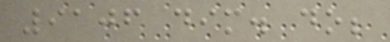9106 dim. do;
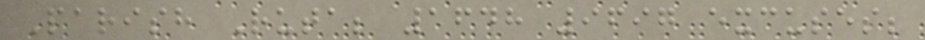Parish Ruta; 1648 9697 excuses;
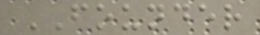FOUNDER
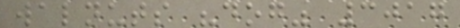walnuts "dog" 3017
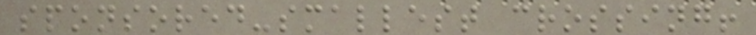sponsored-smallest crossing!
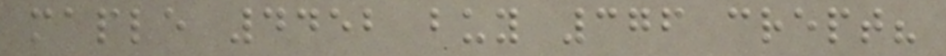maple 4452 buy 376 crept?
